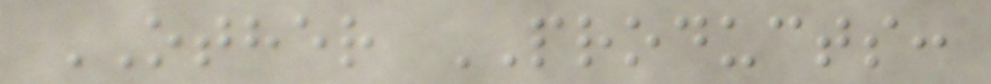OTHER PRODUCTS:
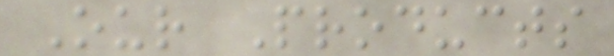Our Products
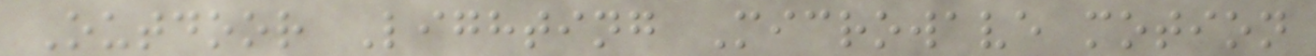Outdoor Lighting Microwave motion
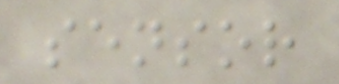sensor
